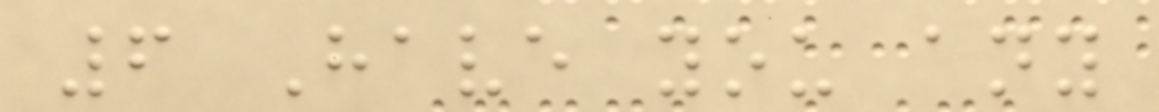6 Have you any
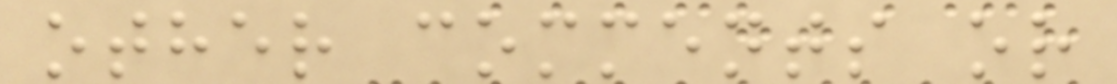other comments or
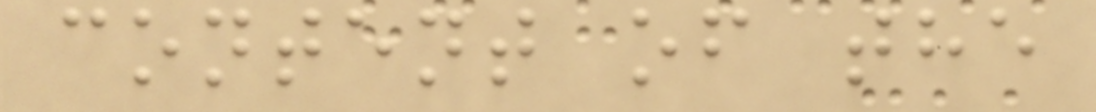content of the
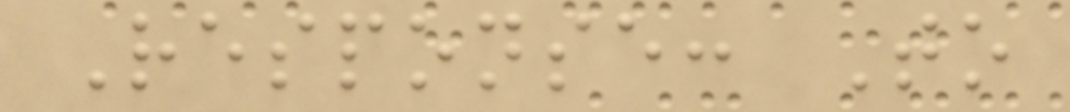Response: To
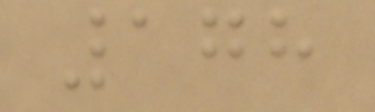178
